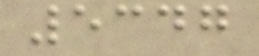5347
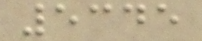5345
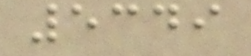5349
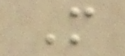M
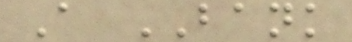A BANK
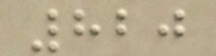820
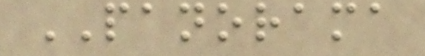PANORAMA
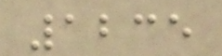1235
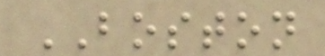BOSTON
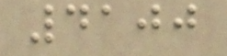4100
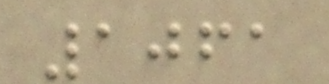1061
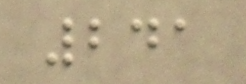241
